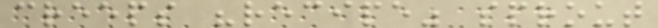creeps "recipe" sprout
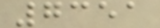7351
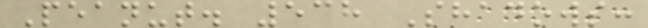Peanut. 538 Shadows:
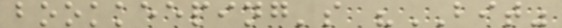bookkeeping's "BIT"
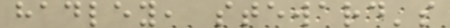hadley, steward's
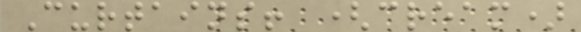Curtains! (cream)
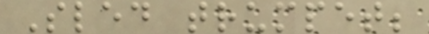Sled trumpet;
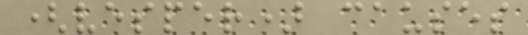(vesper) causes
